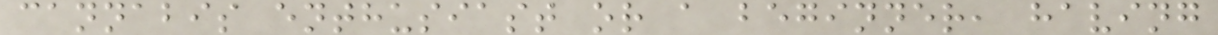cannabis enthusiast or a beginner, having
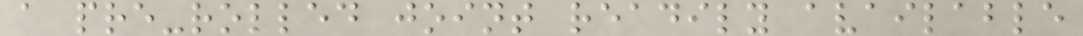a pre-rolled joint readily available
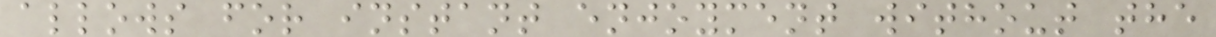allows for instant enjoyment without the
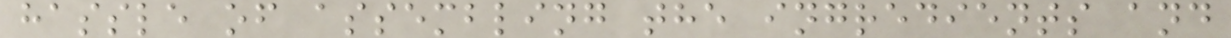hassle of assembling the ingredients and
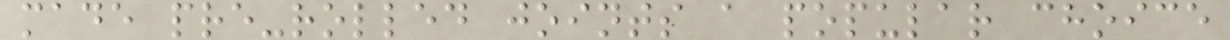made pre-rolled joints a popular choice
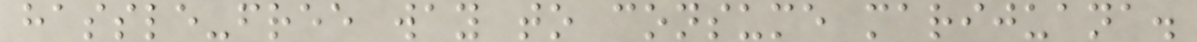hassle-free way to consume marijuana.
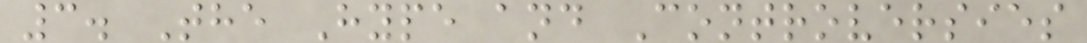3. The Hype and Controversies
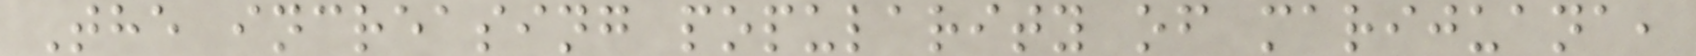The increasing popularity of marijuana,
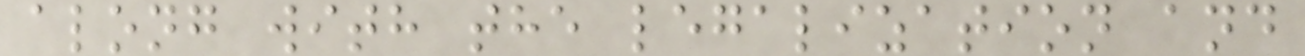along with the legalization and
